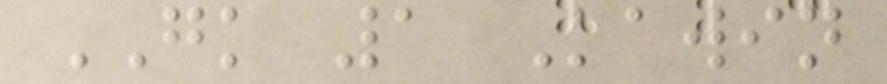GK 1 Kawin
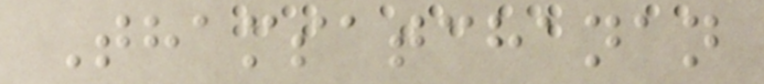Thamsatchanan
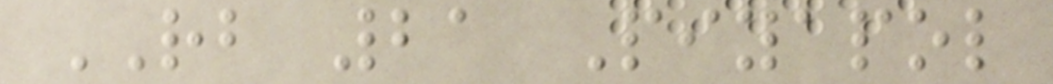RB 21 Piyapol
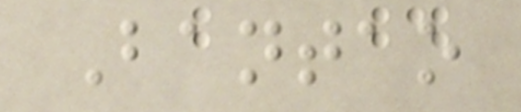Bantao
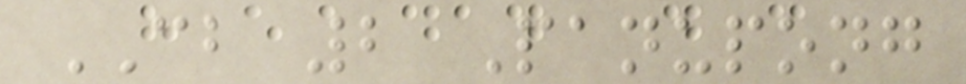CB 2 Panupong
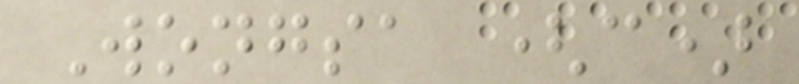Wongsa (c)
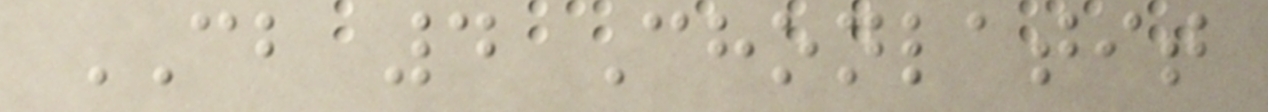CB 4 Chonlatit
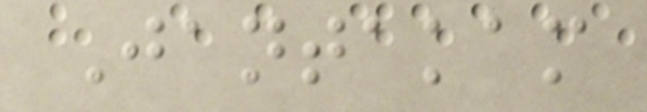Jantakam
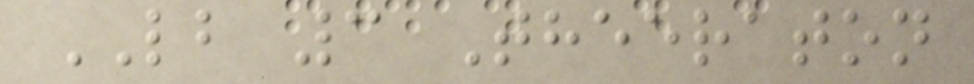LB 3 Theeraton
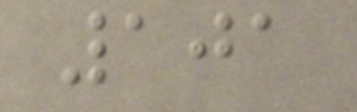101
